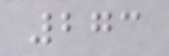273
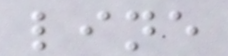line
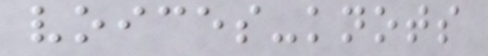voices-knots
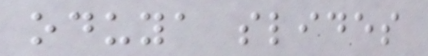oduya slides
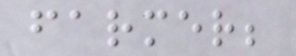farmer;
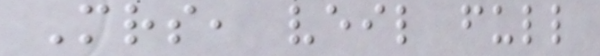Mrs, veil full
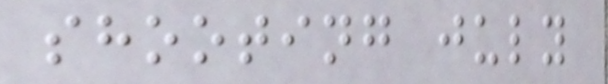shooting july
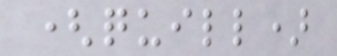(quill)
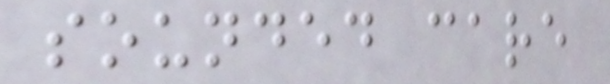sounded care
